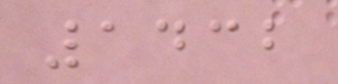1432
